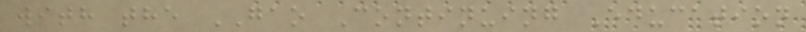with the GAO Continuing Education
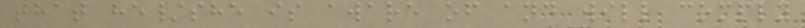that he/she is aware of and will comply
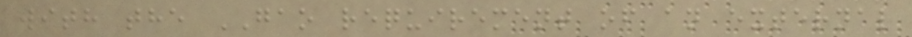with the GAO requirement of an external
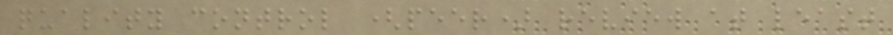quality control (peer) review at least
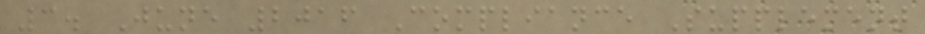3. June 2016 Compliance Supplement
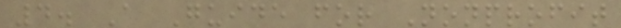4. A Guide for Nonprofit
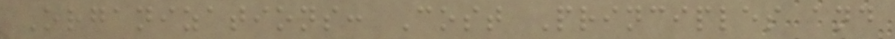Organizations: Cost Principles and
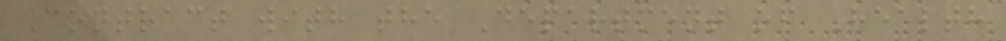Contract with the Department of Health
